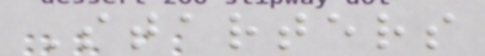Starters
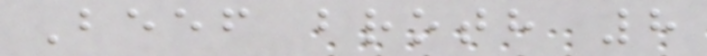Beef broth 8
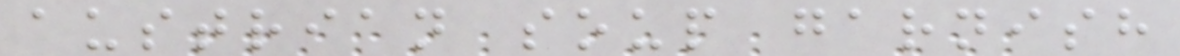austrian soup garnish
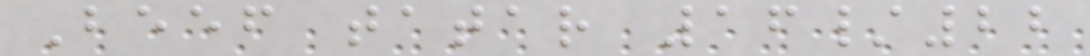Beef tatar 16/22
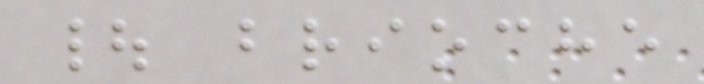| brioche
